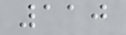110
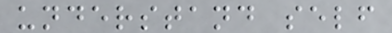understand self
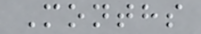Months
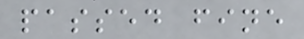passed fine
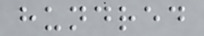hundred
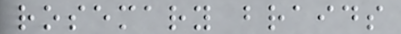rosemary braids
